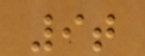9t
